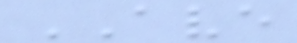AVE
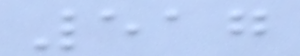517
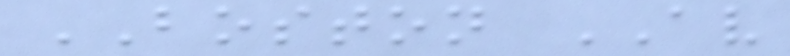BOSTON AV
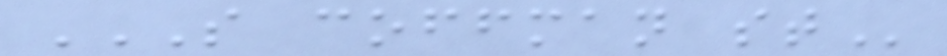S COFFMAN ST
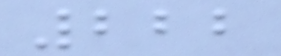222
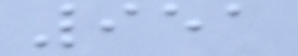951
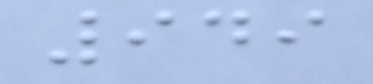949
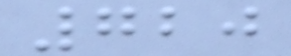720
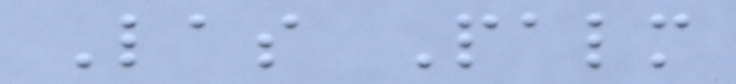Las Palm
